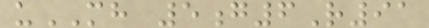uMH 5g6R91
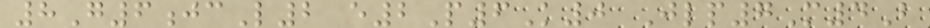8G6jcL2 e2P6K0 Jlp7M4B
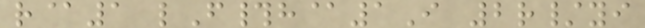r@1 lF#h@1I 2r/yi
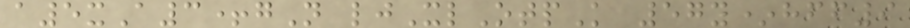a5xA3+gN ljXlOtpK 57y*hff9
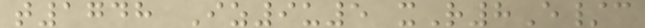t1748 Iz9u5 xR8E/c
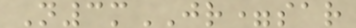N3mJR=sar
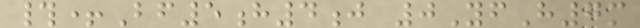#+Bf5h4j 0YfH7m
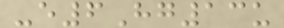-e6Hg13u
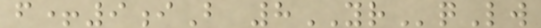f+9iB 8YRqLw
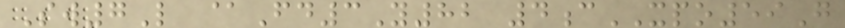Sw7L @Fd3Y82 4cXPO59G
